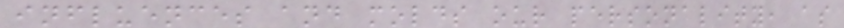influences and molds our personality, as
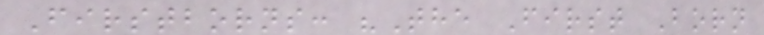Firstborns: "The First Born
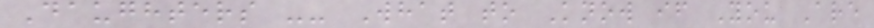Daughters -- What to Know if You Are
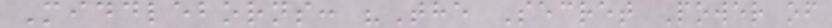Middleborns: "The Secret Power of
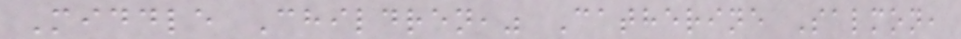Middle Children," Catherine Salmon,
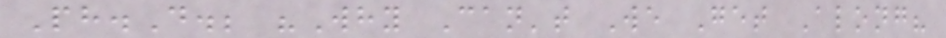Ph.D.; "Why Can't We Get Along?
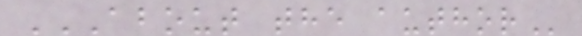ABOUT THE AUTHOR
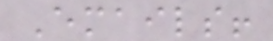Emails!
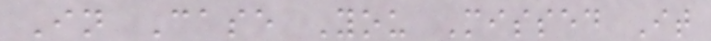In Case You Missed It
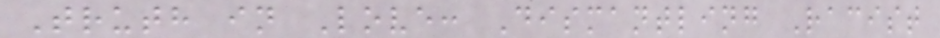Truth in Love: Dismantling Racist
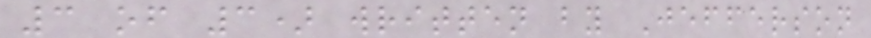3 of 3) written by Jefferson
